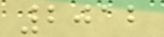2012
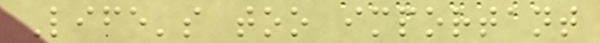Life's too important
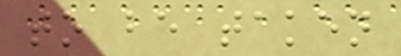to be taken
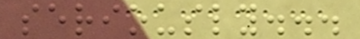seriously...
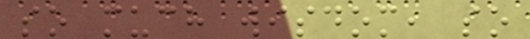so much wisdom, so
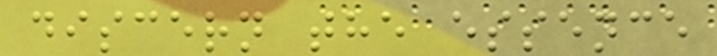discern the essence
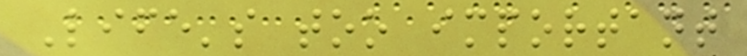Life's too important
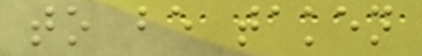to be taken
